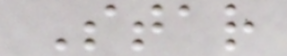Star
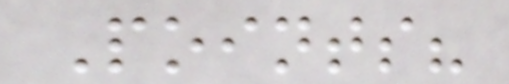Points?
